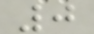0
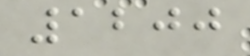1200
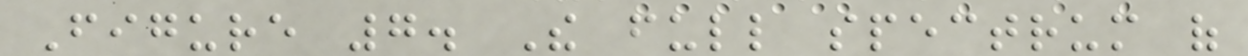Figure 7. The full spectrum of
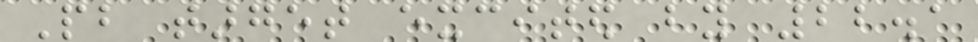Pb target excited by 22.1
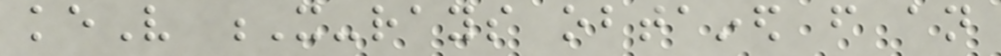keV X-rays obtained from an
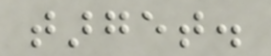target.
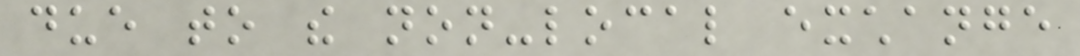due to the non-local exchange
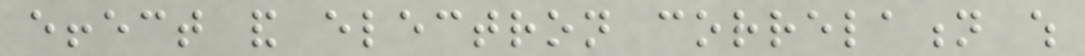effect and electron correlation which
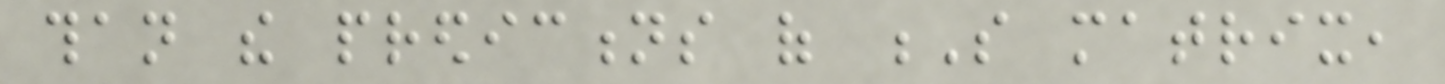than the predictions of S matrix,
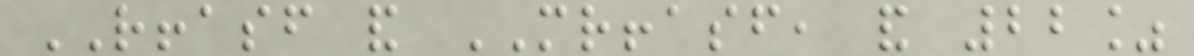RFFASF and MRFFASF, and 22%
